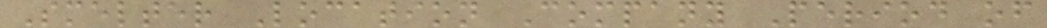Smelter Location Company Period of
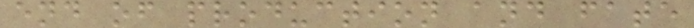end of production and fate
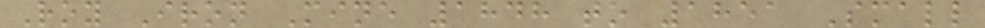Roy Iron Mine 1848 to 1851 Small
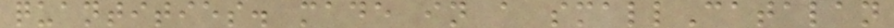quantities. made in a smallCatalan
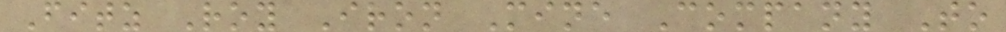Fitz Roy Iron Mine Company To
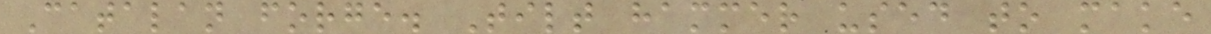Catalan forge. Tilt hammer used to make
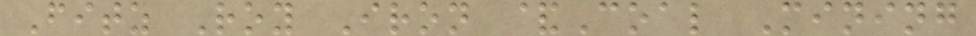Fitz Roy Iron &Coal Mining
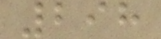298
